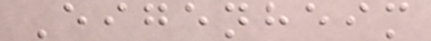Eigenheim
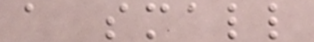a small
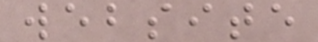website
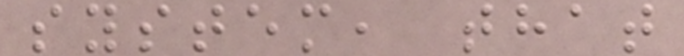system, that
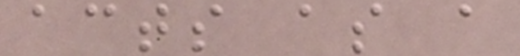acts as a
